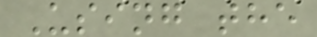Using the
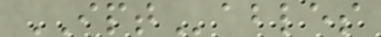IPTables
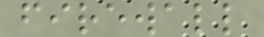firewall
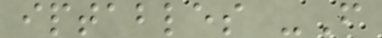iptables -F
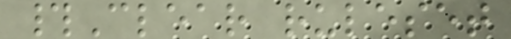#Clear ruleset
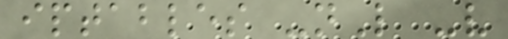iptables -nL -v
